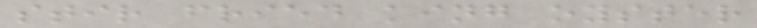stir fried king oyster
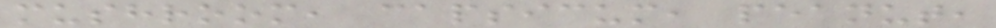mushroom, capsicum, peanut,
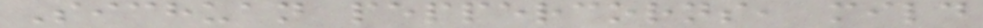Sichuan peppercorns, mild
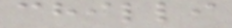chilli
